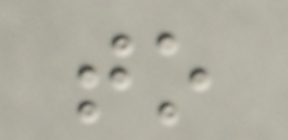to
